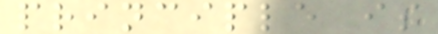principle is
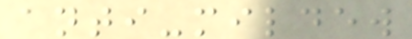anti-mildew
